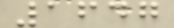1647
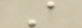A
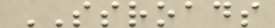SSROADS
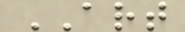ART
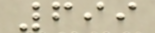699
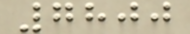7800
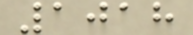1018
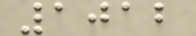1012
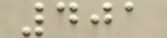401
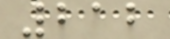212
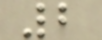2
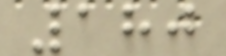180
